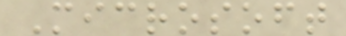Microsoft
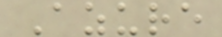Azure
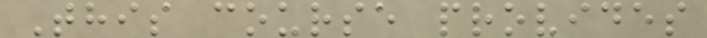This course provides
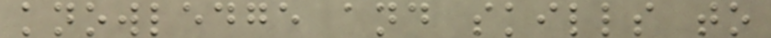knowledge and skills to
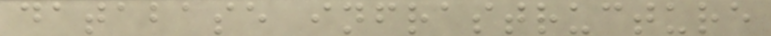database infrastructure
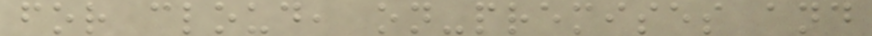for cloud, on-premises and
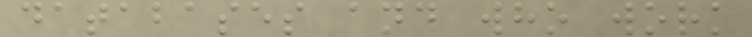databases and who work
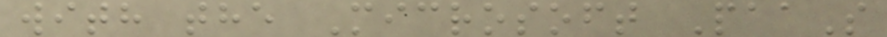with the Microsoft PaaS
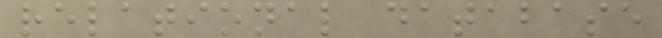relational database
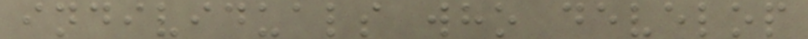individuals who develop
